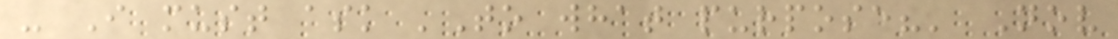- I must ask 'To what purpose?' Nov
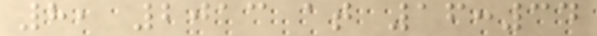8, 2013 at 16:34
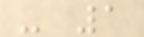- 1
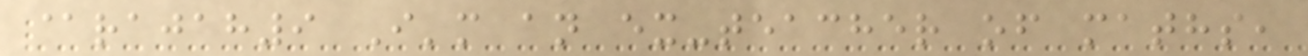@rajah9 I'm an ex-teacher of maths,
